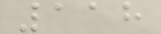118
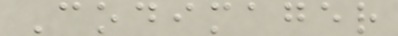Codimager
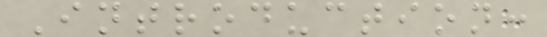Introduction:
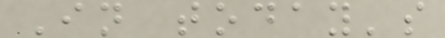In today's
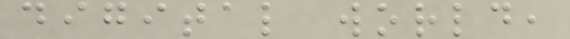digital world,
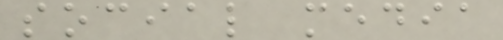social media
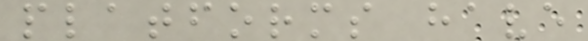platforms have
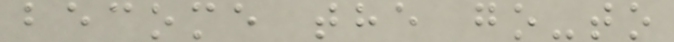become the go-to
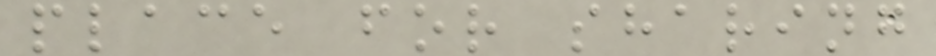place for sharing
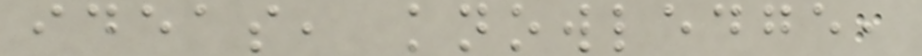ideas, knowledge,
